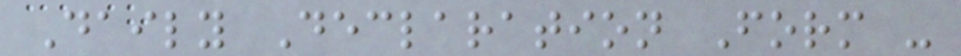Daily Declaration Form -
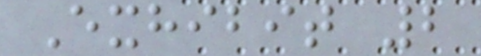Exhibit 2
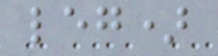leg)
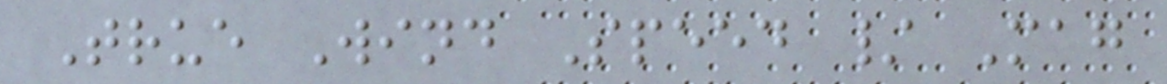True Wind Speed / Mag
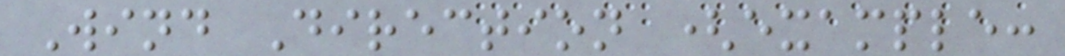Wind Direction (example:
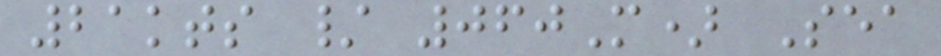21kts / 060M) Sea
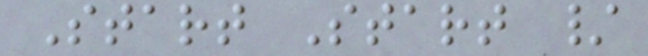Start Start /
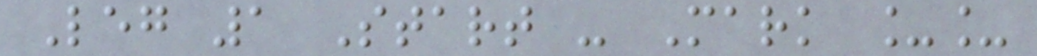Leg 1 Start - Mark __
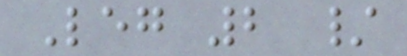Leg 2 /
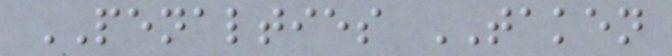PENALTIES TAKEN
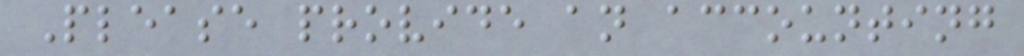Please provide an accounting
